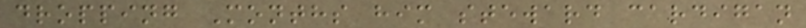dropping Months him steward cardigan
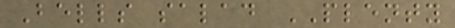Bells salad PLENTY
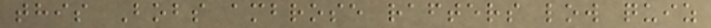this Bobs ambrose rafters low quiz
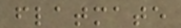flatmate
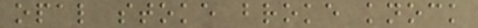opal stoke broke knock
